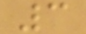3
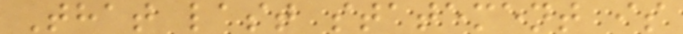That last statement is
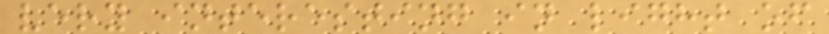very interesting in light of
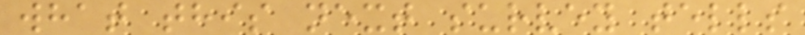what this next survey tells
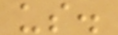us.
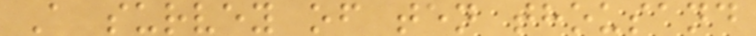A survey of ten thousand
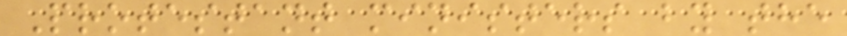Protestant ministers by the
